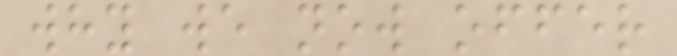why we now offer
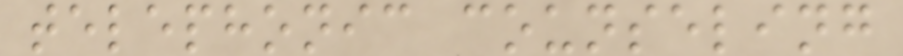telephonic counseling
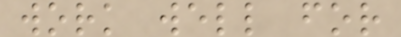work well for
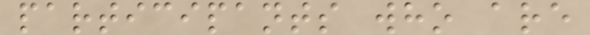participants who are
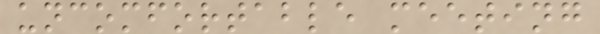uncomfortable meeting
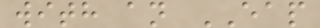with an EAP
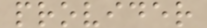provider
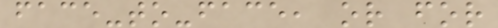face-to-face, or for
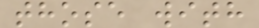those with
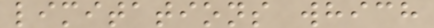limitations which
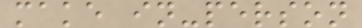make in-person
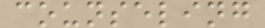counseling
